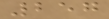257
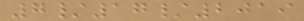7/17/2019
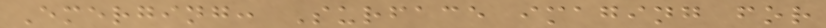Emerging: Surface imaging for
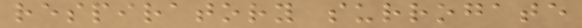respiratory surrogate
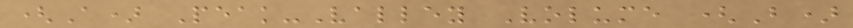(A) Peak-Valley Volume (B)
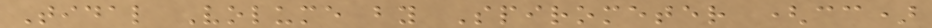Tidal Volume by Spirometer (cc)
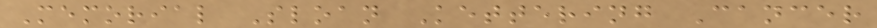Memorial Sloan Kettering Cancer
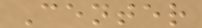Center
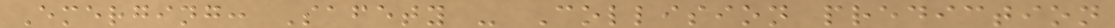Emerging: Safety - Collision prediction
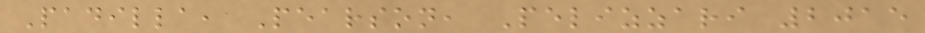Padilla, Pearson, Pelizzari 2015
